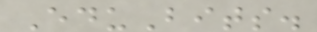EduBits.
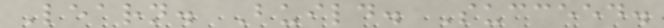Learn. Build. Succeed.
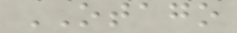OTAGO
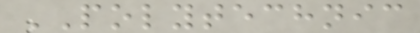POLYTECHNIC
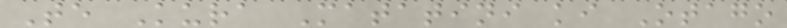Te Kura Matatini ki Otago
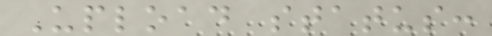Upload status:
